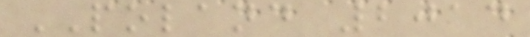POLAND 2014
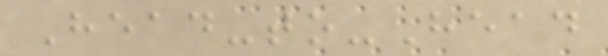Head-to-Head
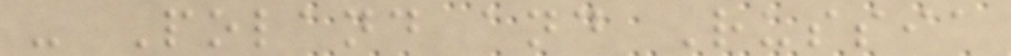- Poland and Russia
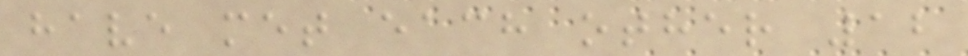have met each other 12
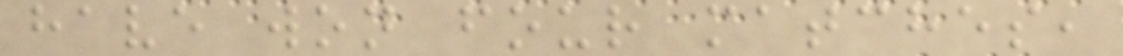have won four matches,
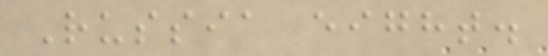Russia eight.
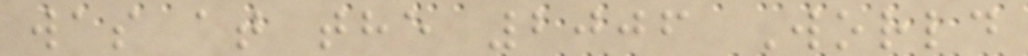was at the 2006 World
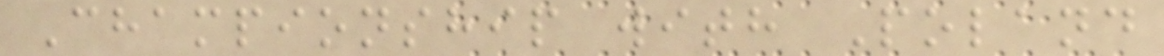Championship with Poland
